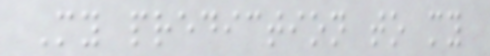My prediction to my
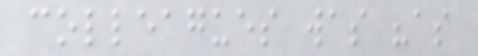colleagues was "as
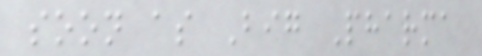soon as Big Pharma
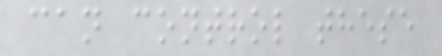can control these
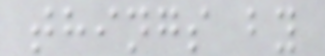things by
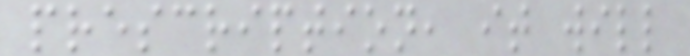prescription, it will
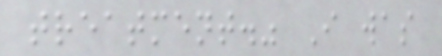treatment." I was
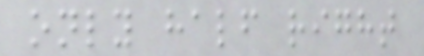only half right
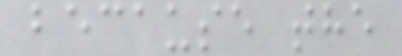because the
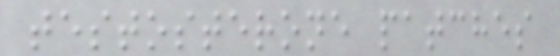testosterone patches
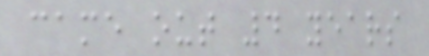came out 4 years
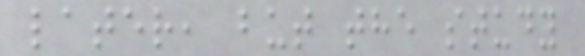later, but the study
